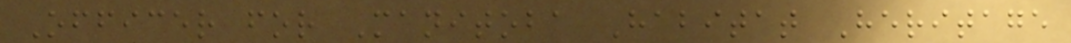Officer for Manitoba Habitat Heritage
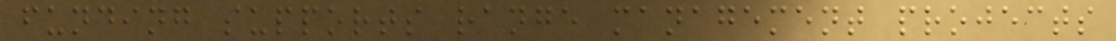funding supports range management projects
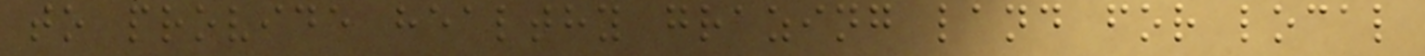to provide healthy grazing land for local
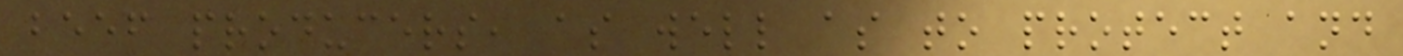beef producers, as well as to protect and
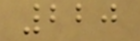220
